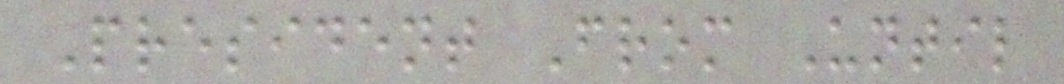President From Until
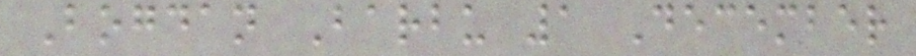Bogdan Barbu 1 December
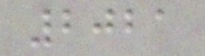2021
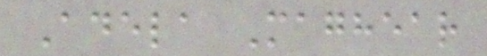Adela Maghear
